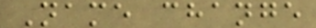Name change
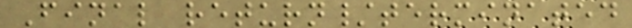Final return/terminated
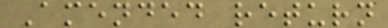Amended return
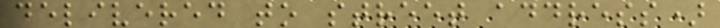delivered to street address)
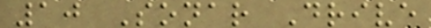10 Sonar Drive
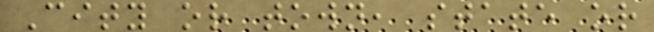City or town, state or
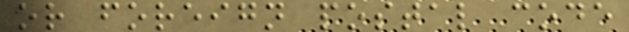or foreign postal code
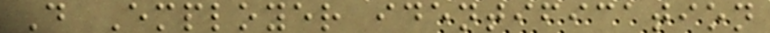D Employer identification
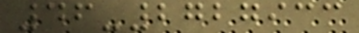46-2727933
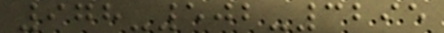978-502-3295
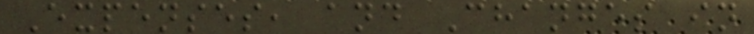Expenses, and Changes in
